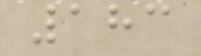183
